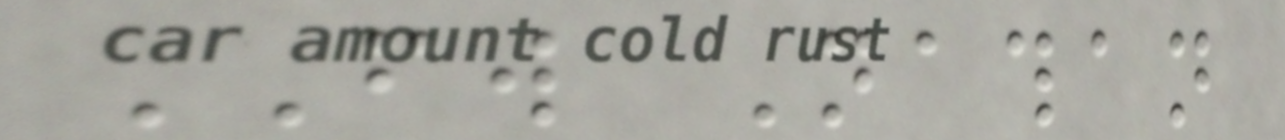FW Nathan
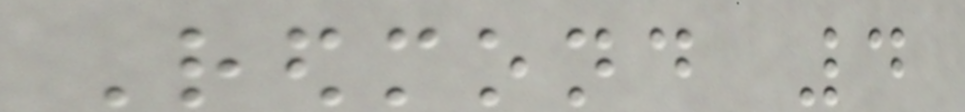Redmond 4
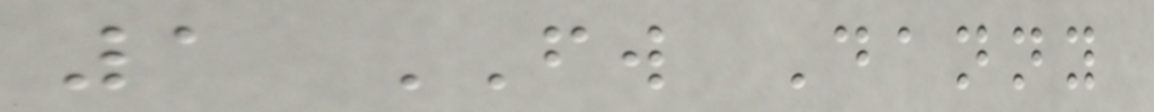1 FW Danny
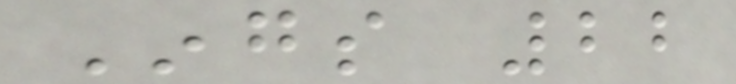Ings 22
